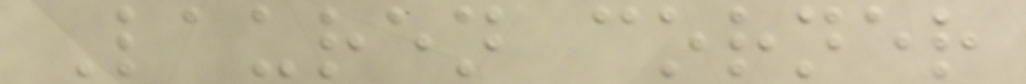Lauren corner
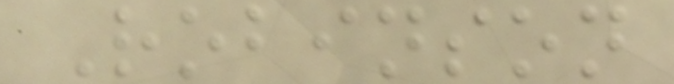Robinson
